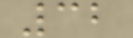32
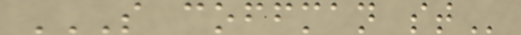S COFFMAN ST
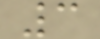3
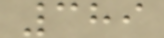389
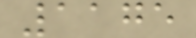1175
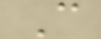C
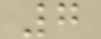7
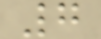7
